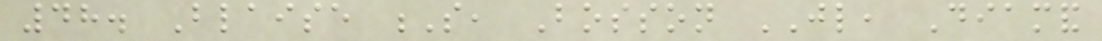48. Blaise S, Bosson JL, Diamand
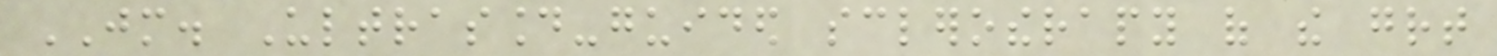JM. Ultrasound-guided sclerotherapy of the great
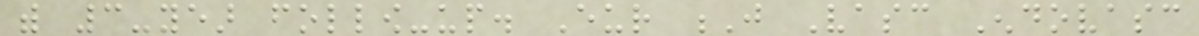with 3-year follow-up. Eur J Vasc Endovasc
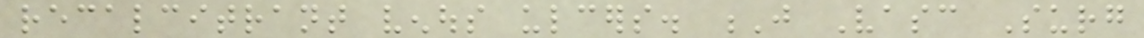recalcitrant venous ulcers. J Vasc Surg
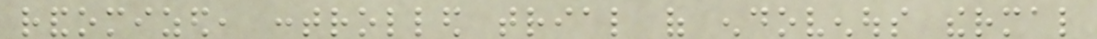randomized, controlled trial of endovenous thermal
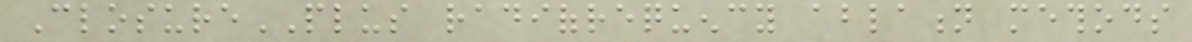ClosurePLUS radiofrequency ablation methods
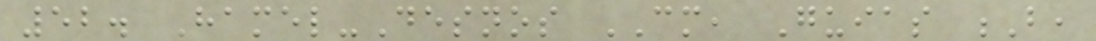52. Hamel-Desnos CM, Guias B,
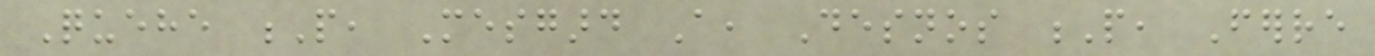Quehe P, Mesgard A, Desnos P, Ferre
